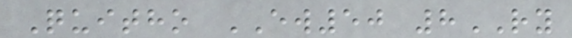Quitho EW50 8RY
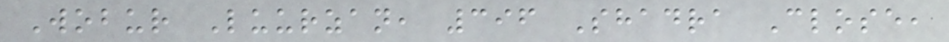Wobur Luurzan, 396 Shadra Close,
